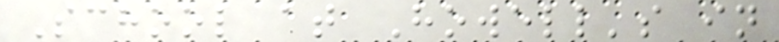School at Howell's in
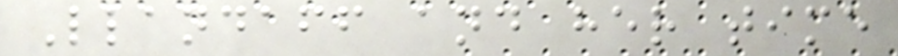Llandaff and her time
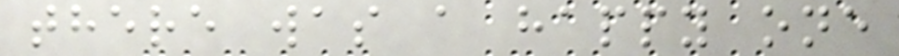there was a happy one
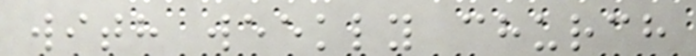with weekly church
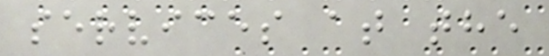services at the
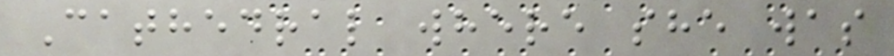Cathedral where she was
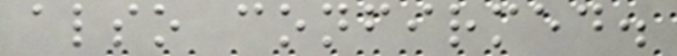also confirmed.
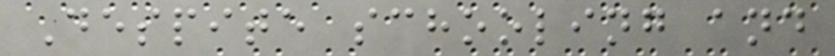Despite schooling and
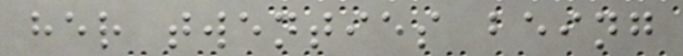her twenties being
